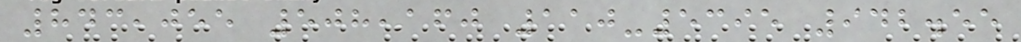843,055 508,160 110-5395 942.55
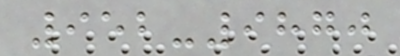952-9870
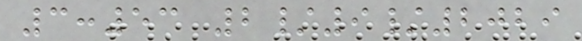3:53 2/9/2029
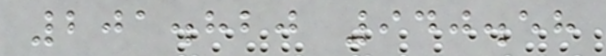201.820 940.58
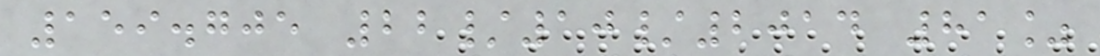159.705 22/10/2014 81%
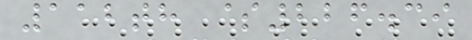112th $226.39
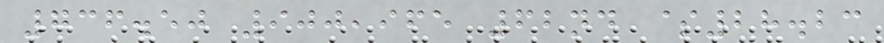736.50 900,965 62nd $28.23
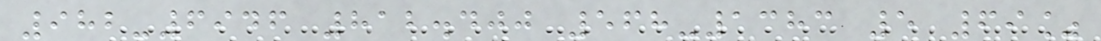982-6946 812.400 568-1383 5 69%
